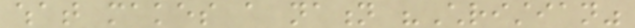what makes a nation "Christian"
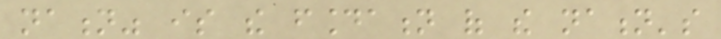nation" is the foundation of the nation's
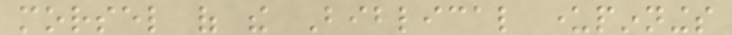morsel of the Biblical underpinnings
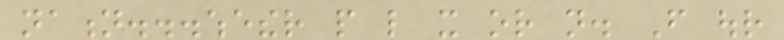nation...whether people like it or not. From our
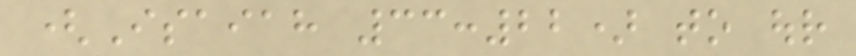(Isaiah 33:22) to our
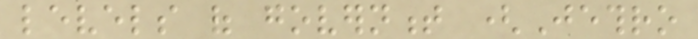levels of government (Jethro
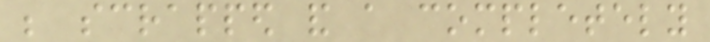be scrapped and a completely
